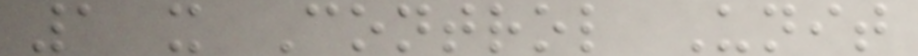1 x Control Unit
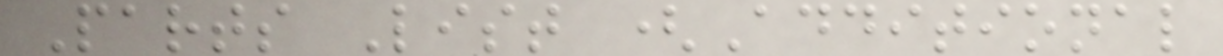Parts List (Additional
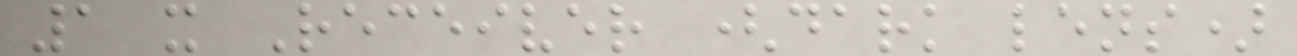1 x Receiver (dark lens)
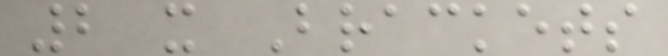2 x Brackets
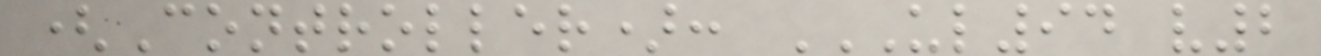(Controller): UL94 V2
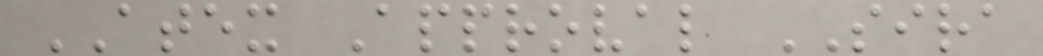ATEX Approval SIRA
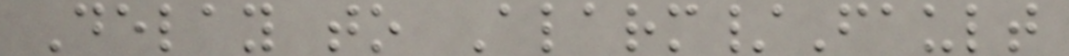Delay to Alarm/Fault
